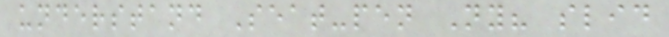understand Seat-pen Ny? slid
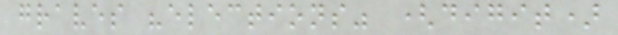graves "elections" (digit)
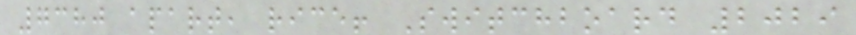7380 apart, rice! Switchboard 2029
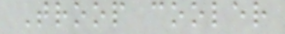Troop cooler
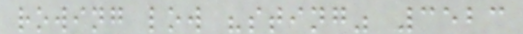rowing low "sting" 3523
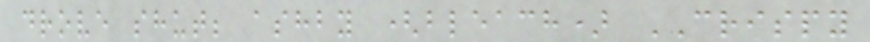drove shut; ashby (bleach) CRISPY
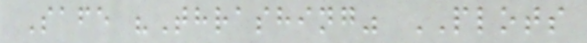Safe "Thrashing" PLOTS
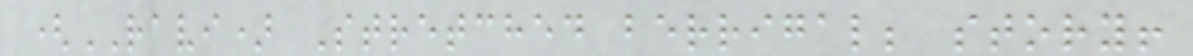(RAVI) Stretched berrigal; story!
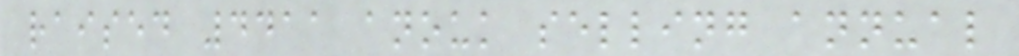raised 4411 anouk selling annual
